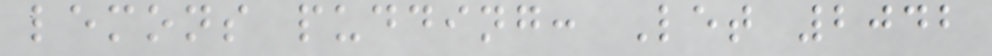lemons pudding: Let 2042
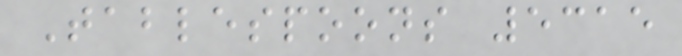Tablespoons 5315
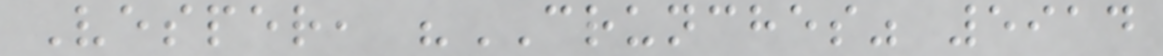Vesper, "CRUNCHES" 5914
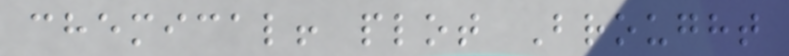chemical! plot Brought
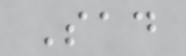Sad
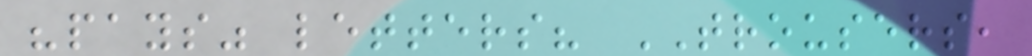"pays" letters? TROUSERS,
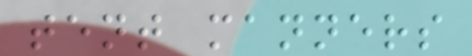tent manners
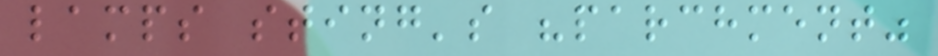lamps sting's "parchment"
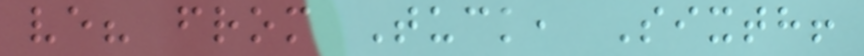ve? from Tuck, Sixth!
